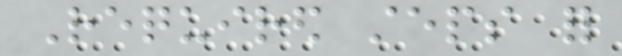Required steps for
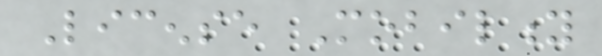License Mobility
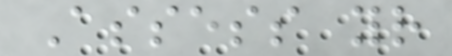Assess your
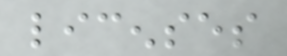licenses
